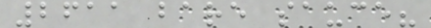2611 bare sauce?
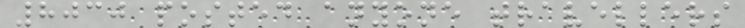8030 posted anyone travellers
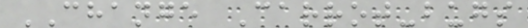CHANGE Carrot-bugs
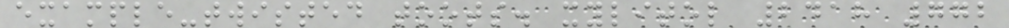example-twisted toots. xylitol 2418 772
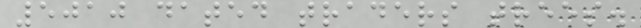5010 dated traders trees.
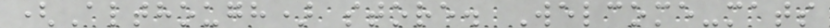(Although) store. Welcome-mats
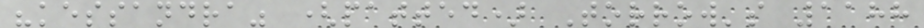"kessandra" (patted) Torrow's 1188
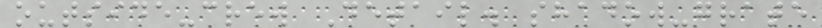outside-crew Detail. shadow-grate
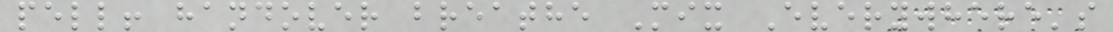pell! handover breathe Mix Everywhere's
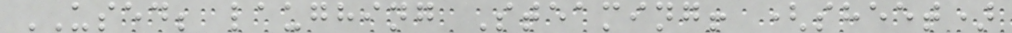USED; laughing Steaming! (sheet)
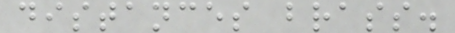distances brass.
